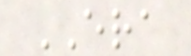ERA
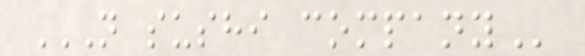N SUSHI COMPANY
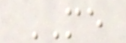ME
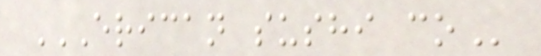ERICAN SUSHI CO
